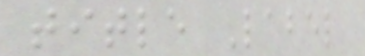title Label
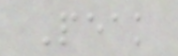Peak
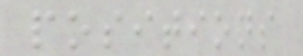positions
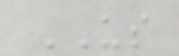US
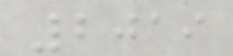2019
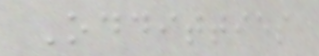Odditties
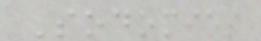Sodomies
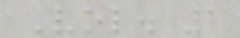Vol. 2
